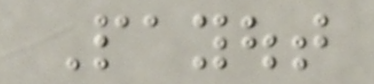Payout
